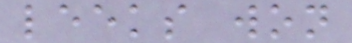leeks won
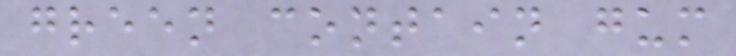green contain gum
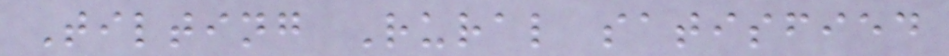Tilting Rural satisfied
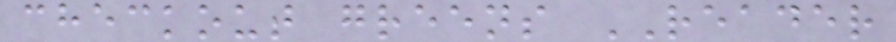checkout greens READER
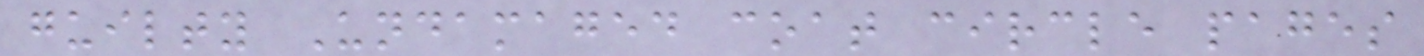guilty Undamaged coat circle pages
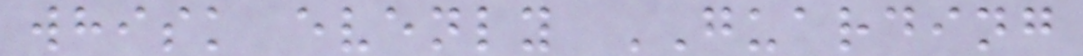whisk evenly GUARDING
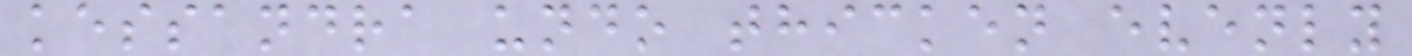kessandra undo thicken evenly
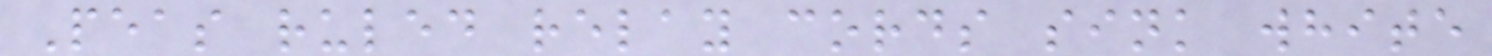Peas ruled relay cords sink white
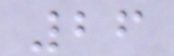26
